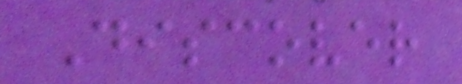Discover
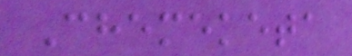Chemeketa
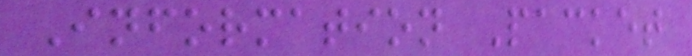Information Packet
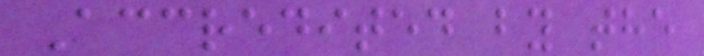Accredited by the
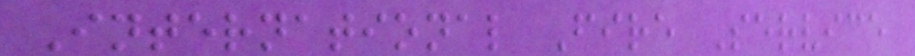International Fire Service
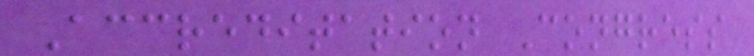Accreditation Congress
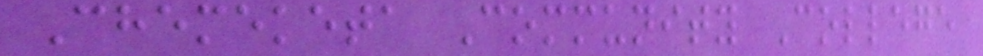Chemeketa Community College
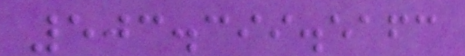503.399.5163
